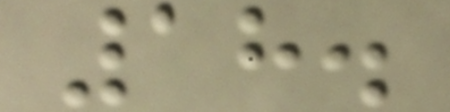18.
